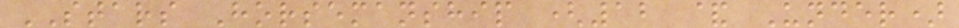STARS Horsemanship (12 & Under)
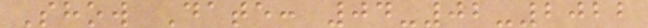Show Date: 04-02-2022
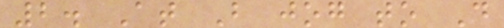2. At B jog to D
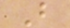B
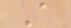A
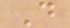D
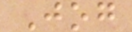Jog
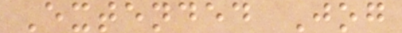Extended Jog
